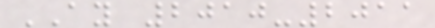AY 2010-2011
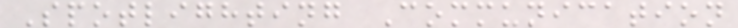Spotlighting Communication
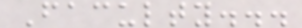Faculty...
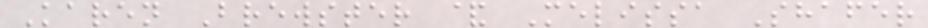Karen Brewster & Melissa Shafer
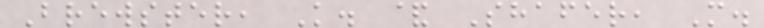Brewster, K. & Shafer, M.
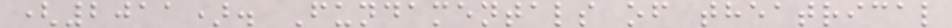(2011). Fundamentals of theatrical
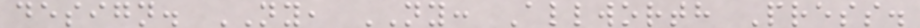design. NY, NY: Allworth Press.
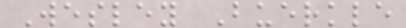Wesley Buerkle
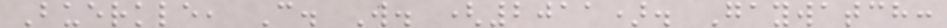Buerkle, C. W. (2011). Gaywatch:
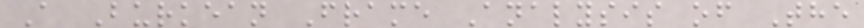A Burkean Frame Analysis of The
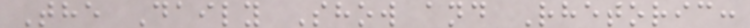The Daily Show and Rhetoric:
